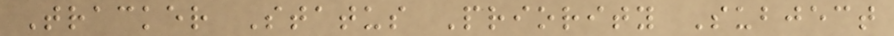Tracker Status Priority Subject
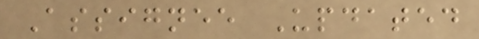Assignee Updated
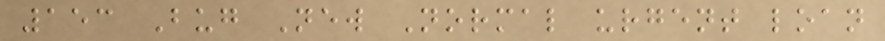153 Bug New Normal urgent loan
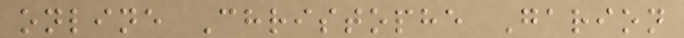online Christophe Garion
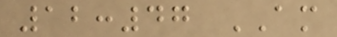12:47 AM
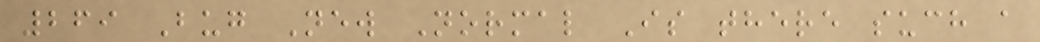269 Bug New Normal Is there such a
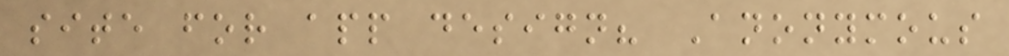site for app design? Anonymous
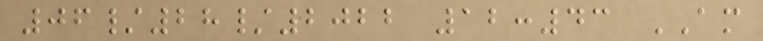06/28/2022 12:43 AM
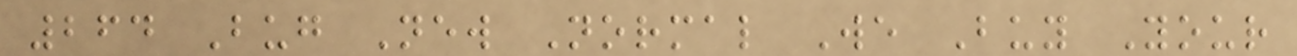264 Bug New Normal We Buy Your
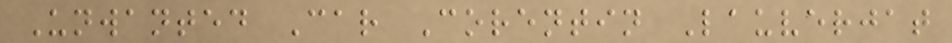Unwanted Car Corentin Lauverjat
